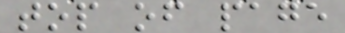top of page
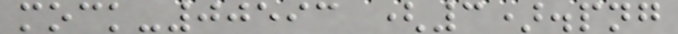mock-00593 (3).png
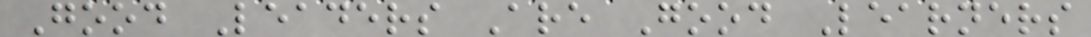Good Leaders Are Good Learners
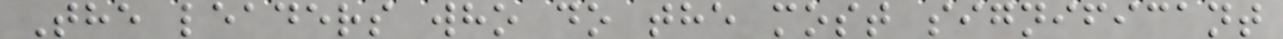The leaders who do the most significant
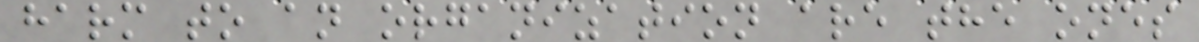harm to an organization are the ones
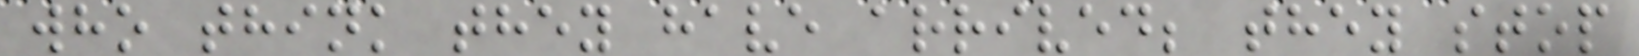who think they have arrived; they stop
